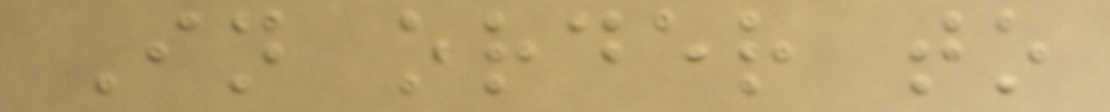In order to
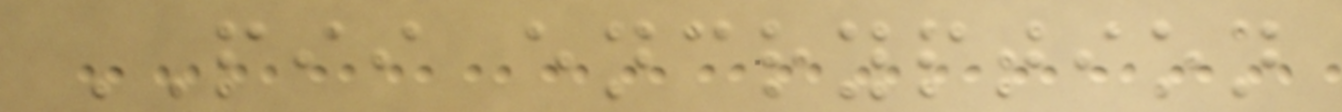PII encryption
